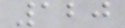120
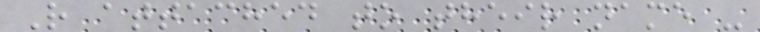R attached to their name -
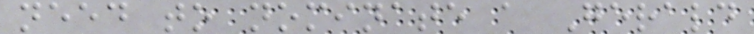need to nominate a Gerald
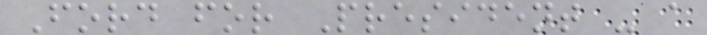Ford for President - a
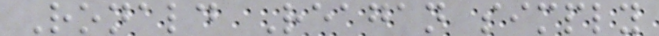Ronald Reagan simply
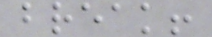break!
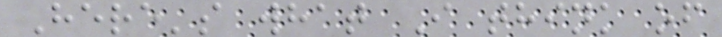Here's what I think of
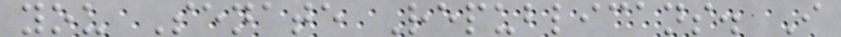you Senate Republicans. I
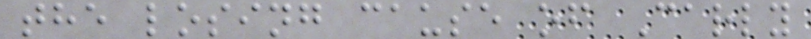the losing cause of Carly
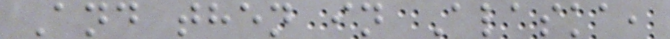And then in Alaska,
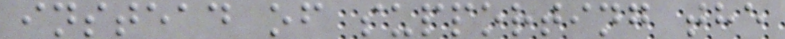instead of supporting the
